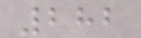282
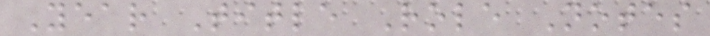Year Title Role Notes
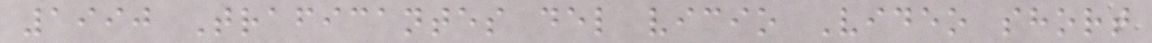1990 Traficantes del vicio Video short
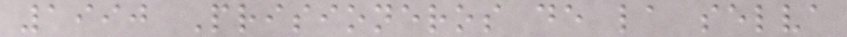1990 Prisioneros de la selva
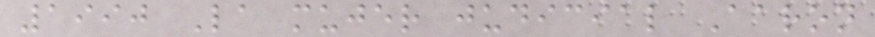1990 La mujer judicial Aaron
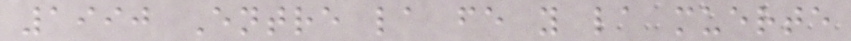1990 Entre la fe y la muerte
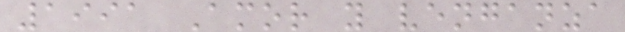1991 Amor y venganza
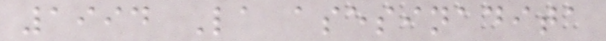1994 La asesinadita
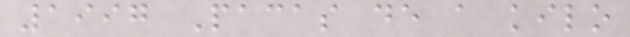1997 Pacas de a kilo
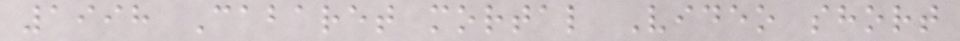1998 Cabaret mortal Video short
